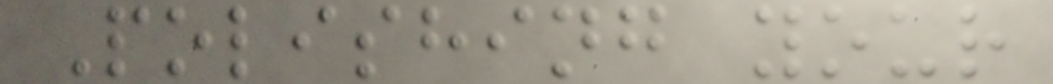Polishing your
